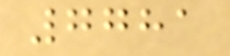7781
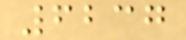6237
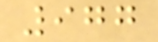977
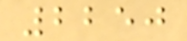2250
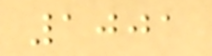1001
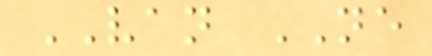VAN NE
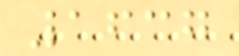1637
